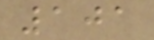101
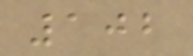102
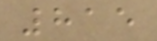815
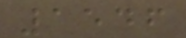1546
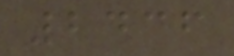2436
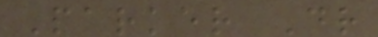Parker Dr
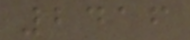2416
